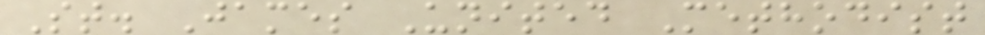St. James United Methodist
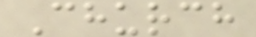Church
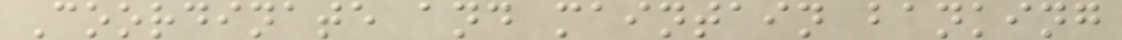Coordinate and maintain banking
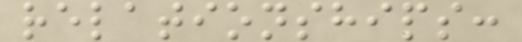relationships:
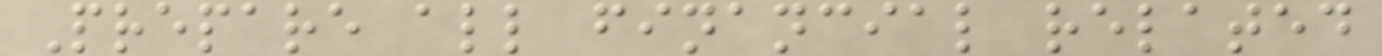Prepare all financial related
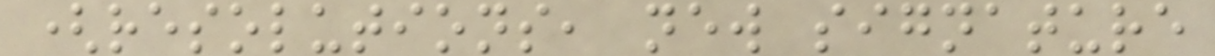(resolutions, new signature
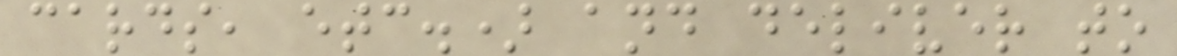cards, etc.) and deliver to
